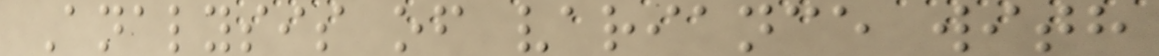Analysis of variance with
